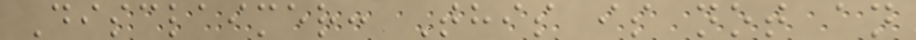Disclaimer: This is not an
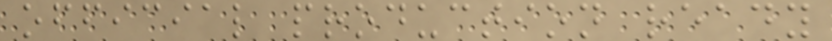official production ready
